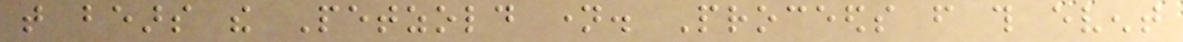that bears the Petzold name. Proceeds from this event
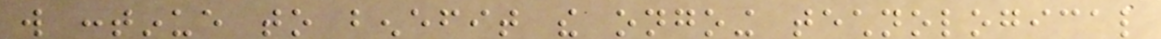will continue to benefit the ongoing technological
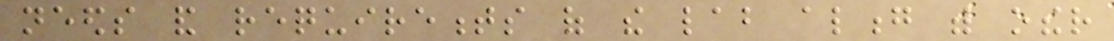needs and requirements of the lab along with other
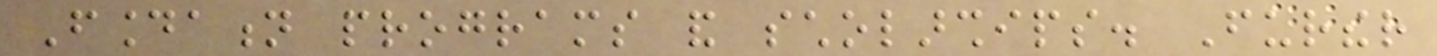Foundation programs and scholarships. Further
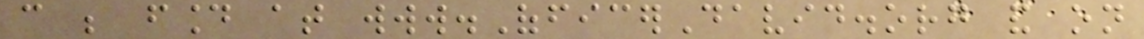can be found at www.OfficerDavid.org and on
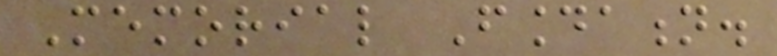Memorial Foundation.
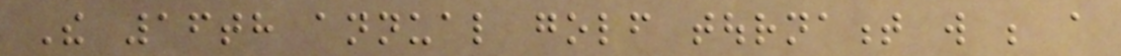The 16th annual golf tournament will be a
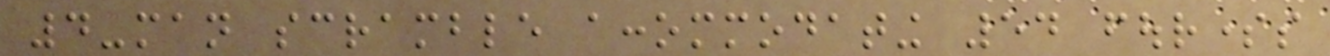4-man scramble accommodating 54 foursomes
